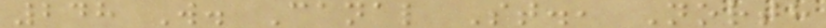248 W. Canal St., North
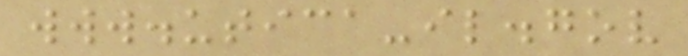www.utica-il.gov
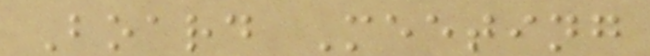Board Meeting
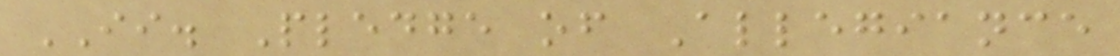II. Pledge of Allegiance
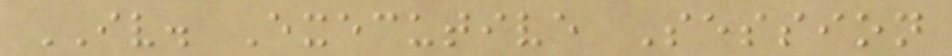IV. Executive Session
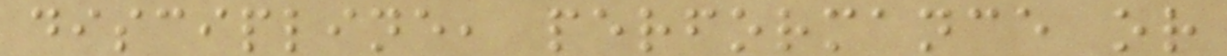discipline, performance or
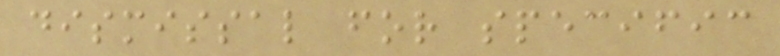dismissal for specific
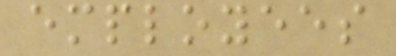employees
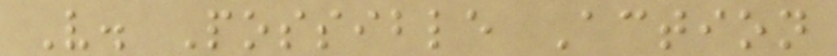V. Possible Action
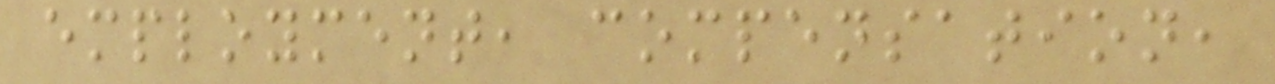employment, compensation,
